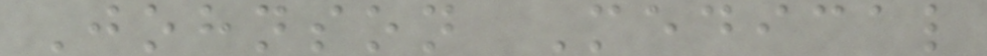Johnson Medical
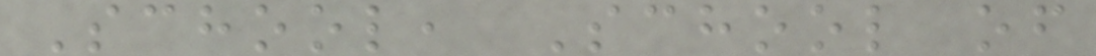School, School of
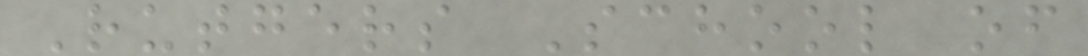Rutgers School of
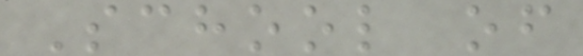School of
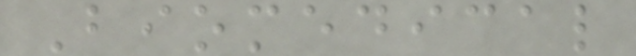Biomedical
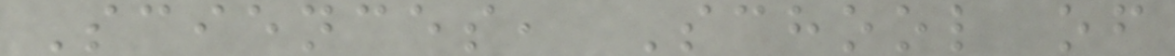Sciences, School of
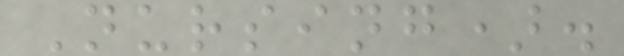Nursing).
